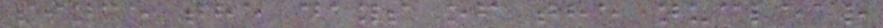since the days of the nuclear
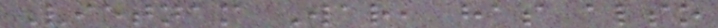Vietnam War, has also
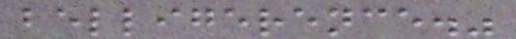belligerence."
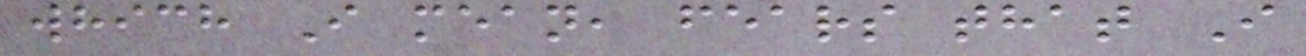which I mean, fears that I
